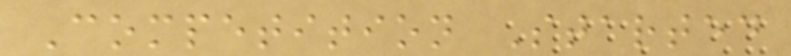Competition Started
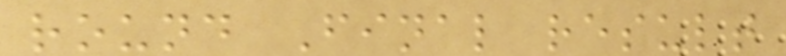round Final result
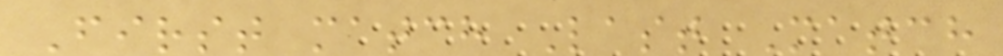First match Last Match
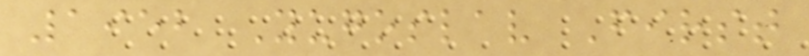1952 Yugoslav First
